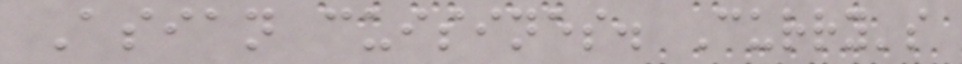Asian cuisines. Curry's
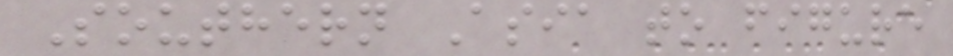Southern Asia to figure
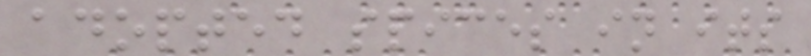adopted spices in its
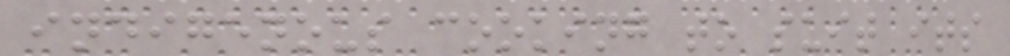indigenous cooking to suit its
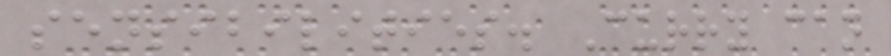sensibilities. Curry can
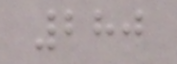280
